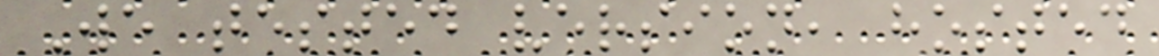We tested version, hosted
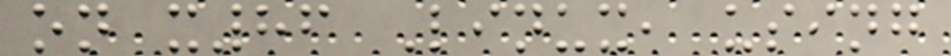on x86 Linux, using
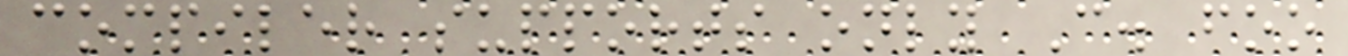compiler supports only C. foo
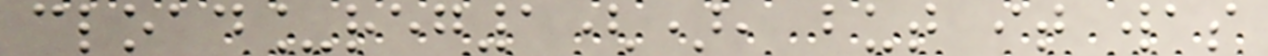cload_reg1(), but it was
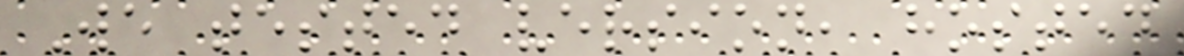We tested version, hosted
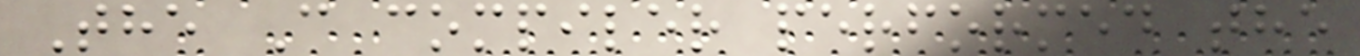The C compiler performed the
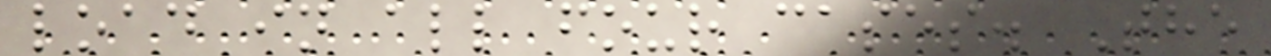load in all four cases. The
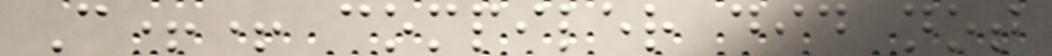C++ compiler did not
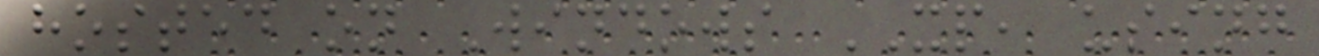hosted on Windows XP, using
